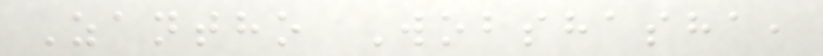Zantho Wobshasha,
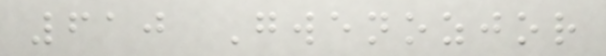610 Gwenozjor
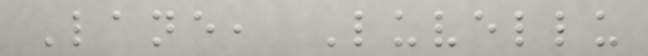Lane, Luvellu
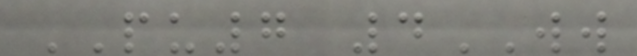PU7 4WW
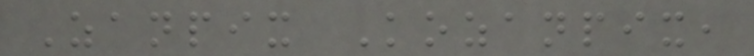Zanpix Kozanpix,
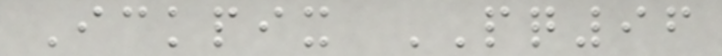Ickpix PQ96
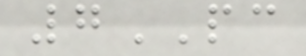7PC
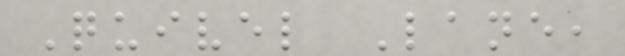Quivel Lane,
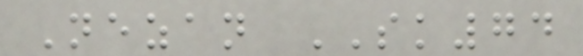Nezan SK74
